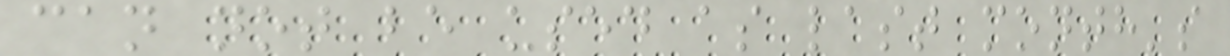can not be used as last month's
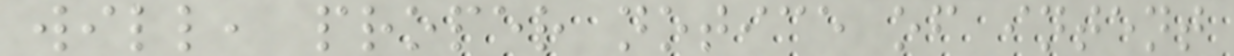will, proper notice of intent
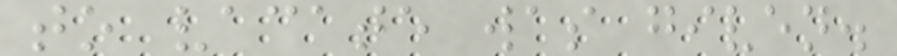to vacate was given.
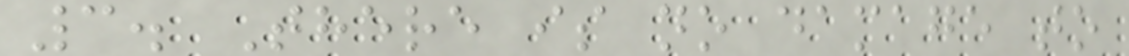3. There is no damage to
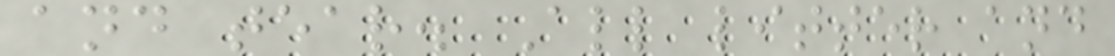and tear. All litter and
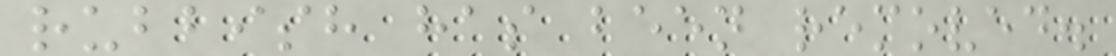rubbish has been removed.
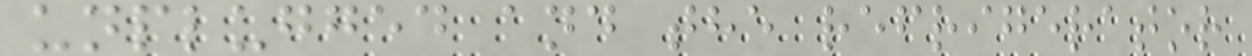unplugged and the refrigerator
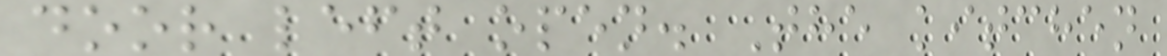door left open. The kitchen
